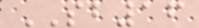SB16
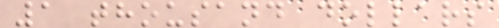1 thousand dollars
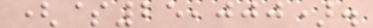($25,000).
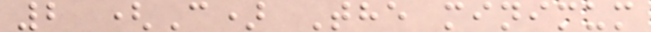2 (C) The minimum
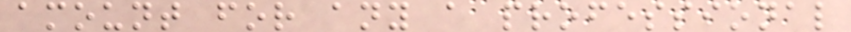amount for any a professional
